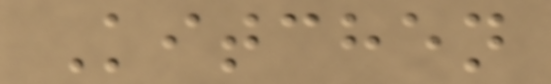Kitchen
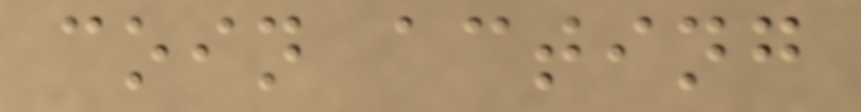coin acting
